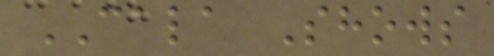CALA Shows
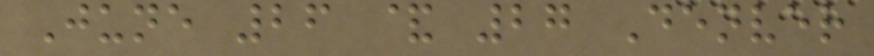June 26 & 27 Denver
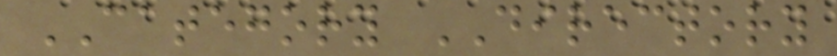CATEGORY DIRECTORY
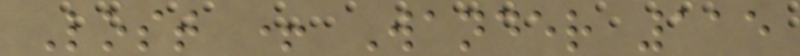Lost + Wander 115
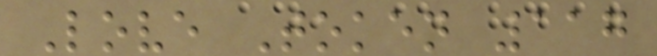Love Token 117
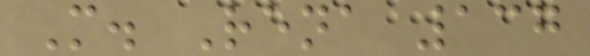M. Rena 137
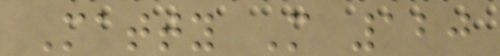Matty M 120
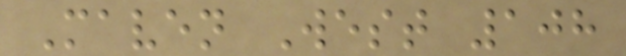Maven West 108
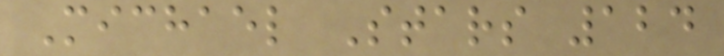Michael Stars 124
